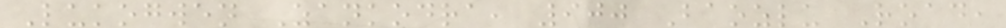Lukogwen Zankodra, 900 Baozlu Road,
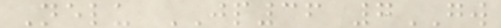Nelu JP36 7GW
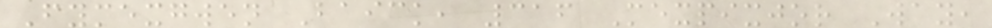Fymexgwen Baick, 316 Mexpixjor Way,
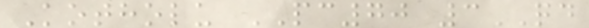Kotholu PC70 3QD
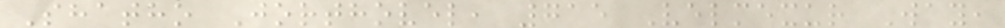Shatho Jorthovel, 715 Velmexur Way,
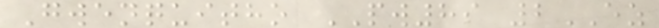Gwenquitho PW89 2EZ
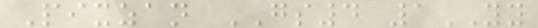Pixzan GS4 1YY
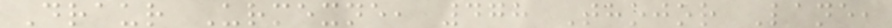Draur Urmexne, 478 Thojor Lane,
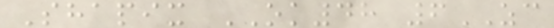Shapix OK48 6ZC
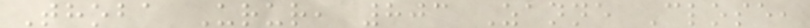Thoba Urur, 803 Zanne Close,
